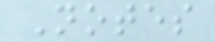Notes
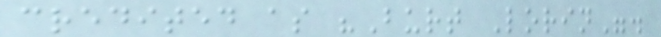credited as "Burt Lorin".
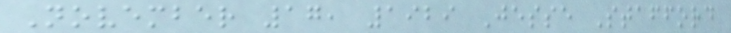November 17, 1929 Jesse Stafford
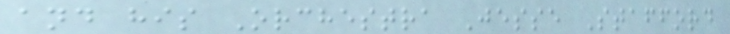and his Orchestra Jesse Stafford
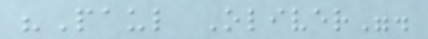"Paul Oliver".
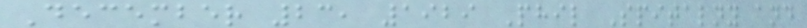December 23, 1929 Phil Spitalny and
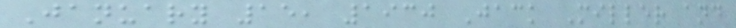January 15, 1930 Jack Miller and
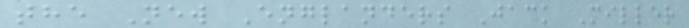the New Englanders Jack Miller
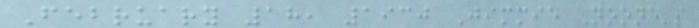February 18, 1930 Jimmie Noone's
